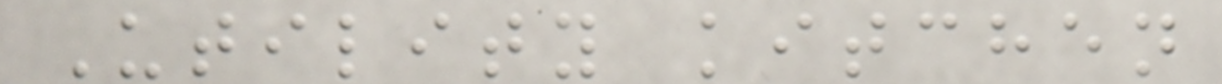Utility kitchen
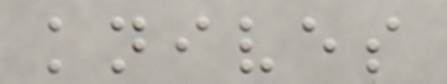knives
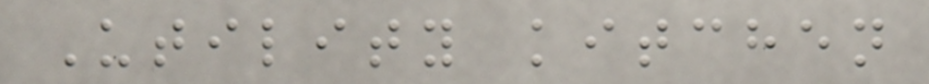Utility kitchen
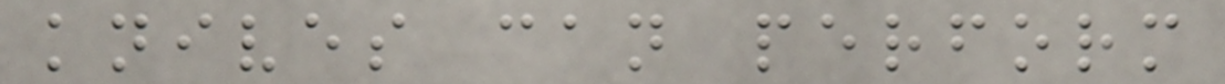knives can perform
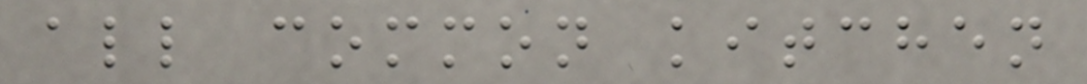all common kitchen
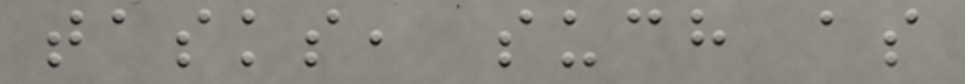tasks, such as
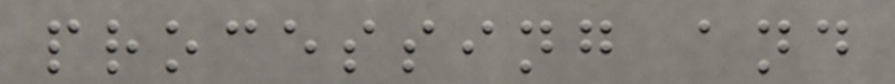processing and
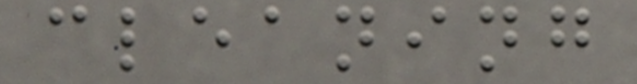cleaning
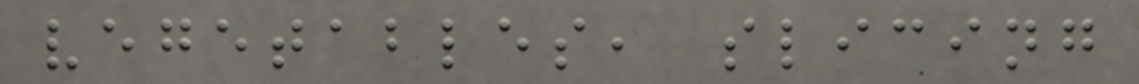vegetables, slicing
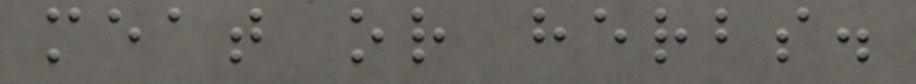meat or herbs.
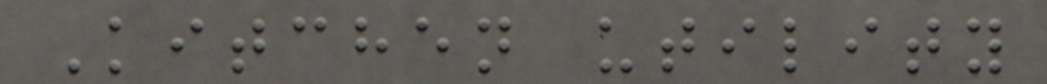Kitchen utility
